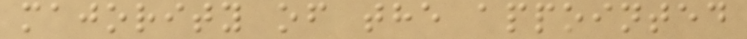majority of the appointed
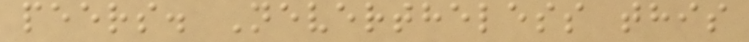peers. Nevertheless this
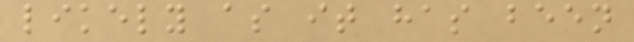likely as it has been
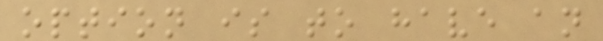option is to have an
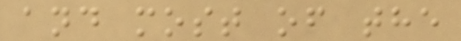and most of the
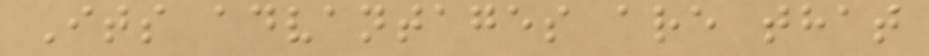Its advantages are that
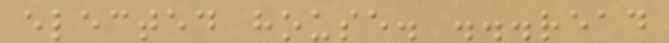elected house. ...read
